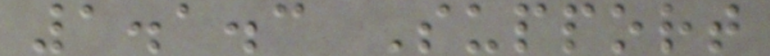1.1.3 Support
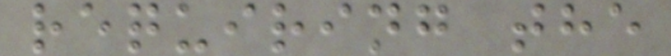requiring the
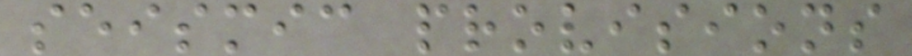seismic provisions
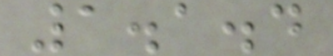1.1.4
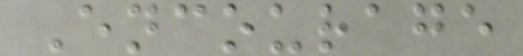Encourage
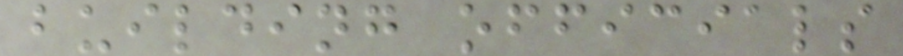building officials
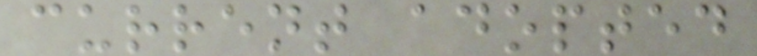current adopted
